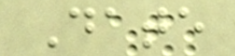Date
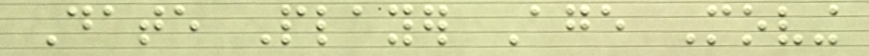Date Player Age Moving
